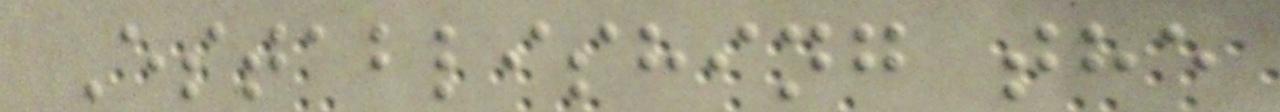Establishing the
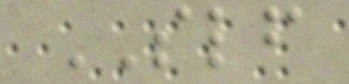SLF
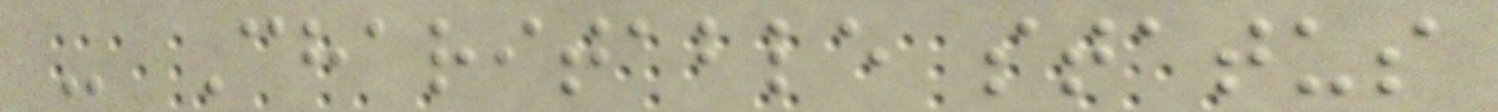- Charitable status
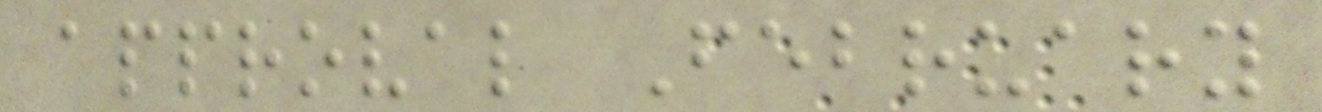approval February
